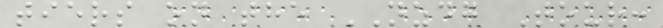tiers on the NZDG Tour:
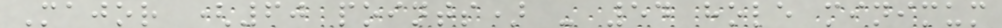Major (60 points) - 54 hole minimum
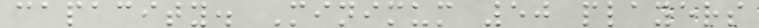capacity. Minimum 50 players
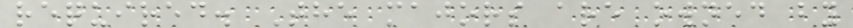required. The majors are owned by
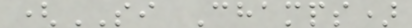(SI Champs)
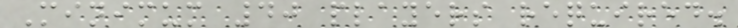Minimum 40 players required.
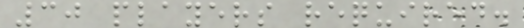30 players required.
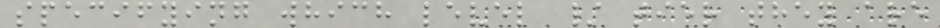specifying which level / tier they are
